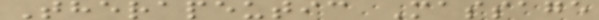Therapeutic Massage
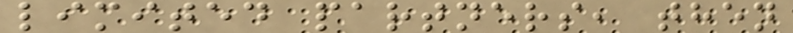limited partners, then
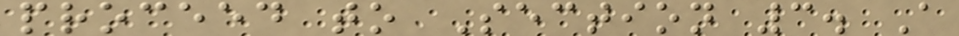proceed to Section 3. A
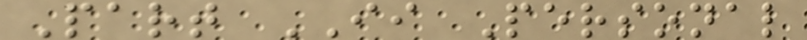Part II Personal
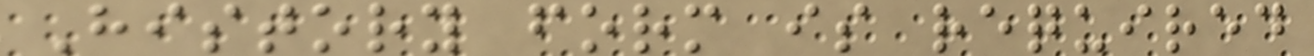History form is required
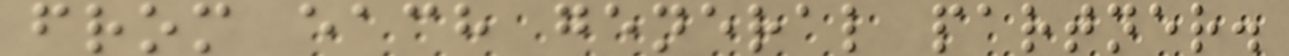from each general partner.
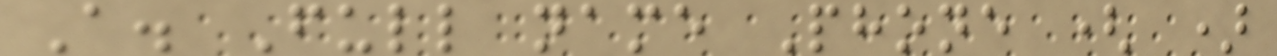A. Full name Phone ( )
